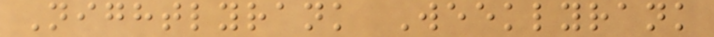Nightlyrank Weeklyrank
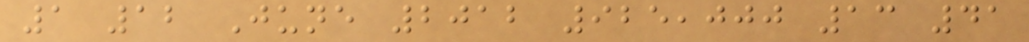1 12 June 2012 925,000 13 41
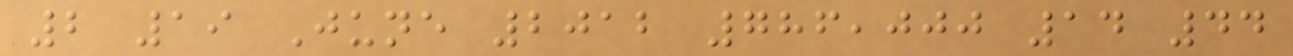2 19 June 2012 786,000 14 44
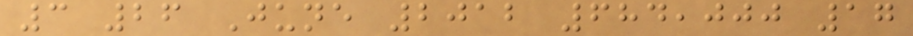3 26 June 2012 684,000 17
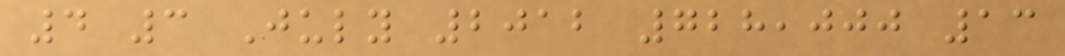4 3 July 2012 728,000 13
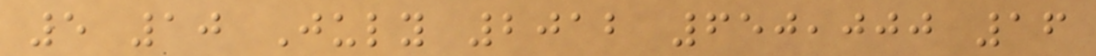5 10 July 2012 650,000 16
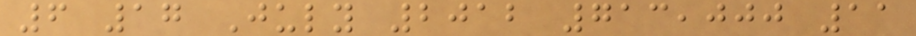6 17 July 2012 713,000 11
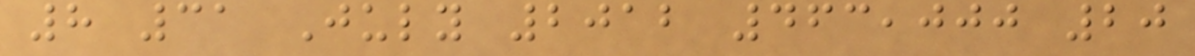8 31 July 2012 463,000 20
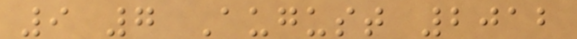9 7 August 2012
